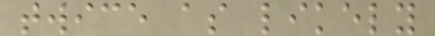twice as likely
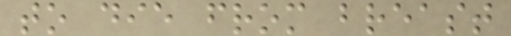to die from breast
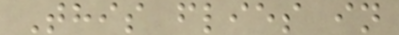This flies in
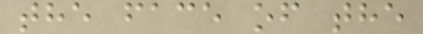the face of the
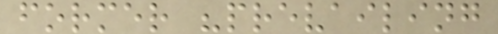former "prevailing
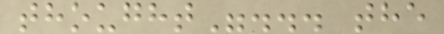thought"... the
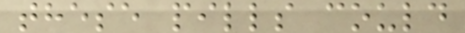these pills could
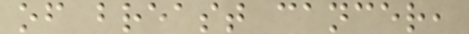of breast cancer,
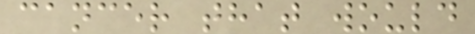cancer that would
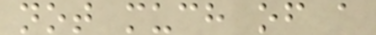not much of a
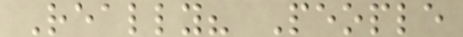Really? People
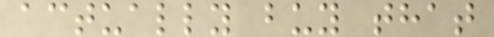actually buy that
